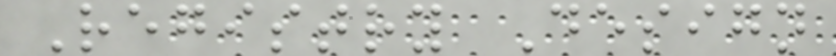Registry Design
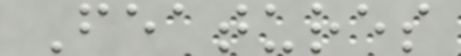Features
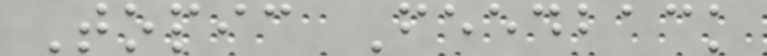Topic Feedback
